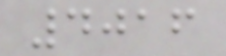4016
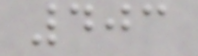403
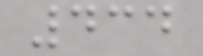434
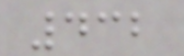432
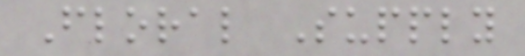Floral Supply
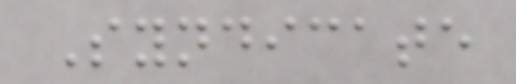Syndicate
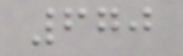670
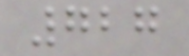727
